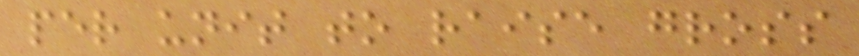per unit to raise gross
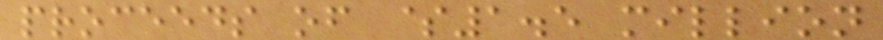proceeds of $1.5 million
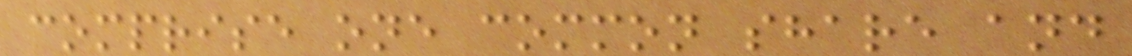comprise one common share and
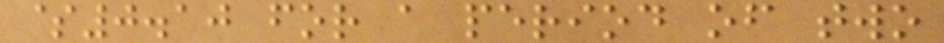$0.10 for a period of two
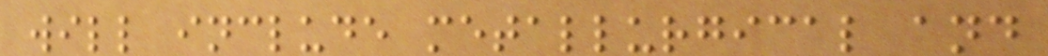will include metallurgical and
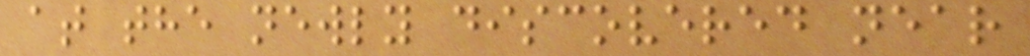at the newly discovered near
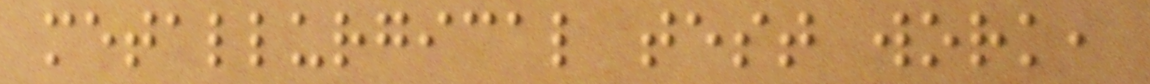metallurgical test work,
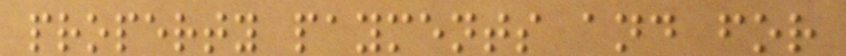property payments and for
